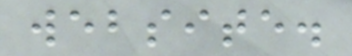website.
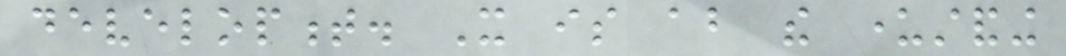development. It is about the understanding
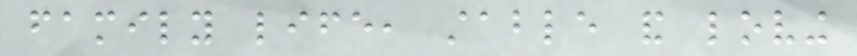family life, stable and loving
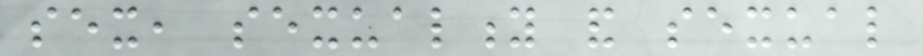sex, sexuality and sexual
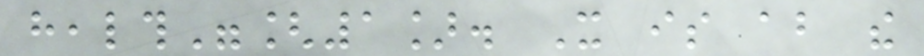health"[1]. It is about the
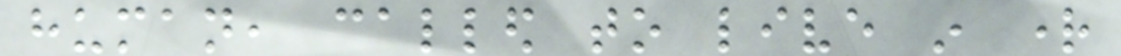human, called to live in right
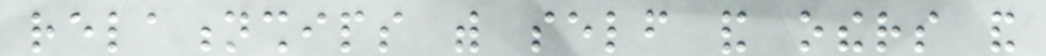relationships with self and others and
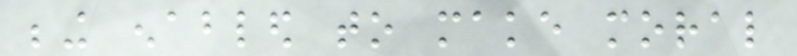being enabled to make moral
